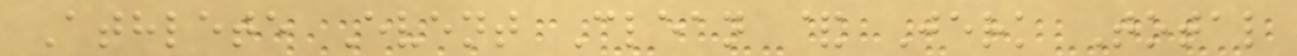Athlete Event Clean & Jerk Total
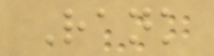Rank
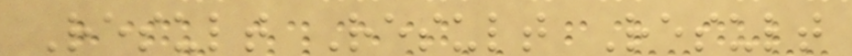Result Result Result
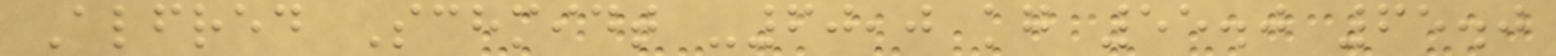Alfred Schmidt -60,0 kg 55.0 65.0
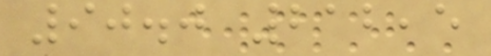90.0 212,5
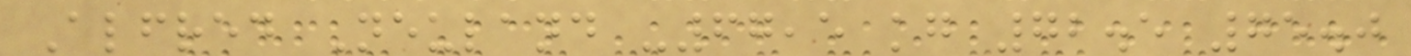Alfred Neuland -67,5 kg 72.5 75.0
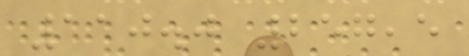110.0 257,5
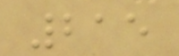215
